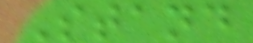Stand
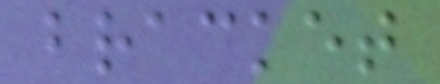bracket
